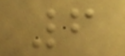6
